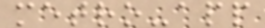metro-app
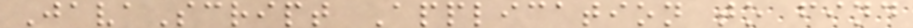JavaScript Application to find
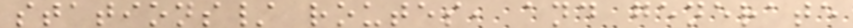stations/ routes, and generate
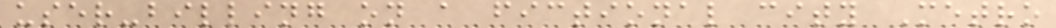user-billing on a fictional city Metro
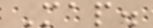Map.
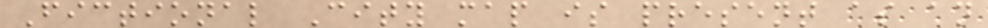Fictional City map is present as an
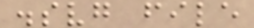.svg file
